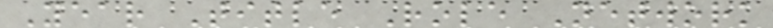Year Title Role Network
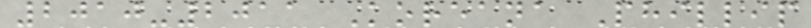2010-2011 Koreana Phillip
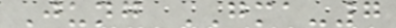Jung GMA-7
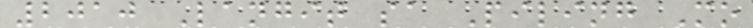2010 Langit sa Piling Mo
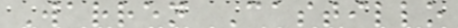Warren Castillo
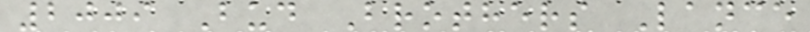2009 Bud Brothers Lance
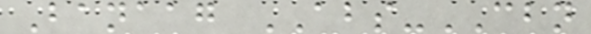Banaag ABS-CBN
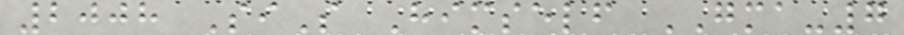2008 SiS Himself GMA-7
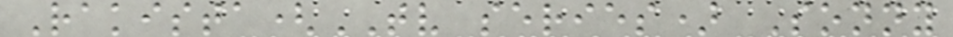Rakista(TV series) Sonny
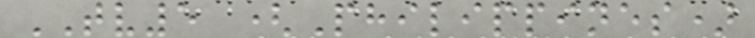TV5 (Philippines)
